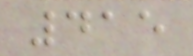415
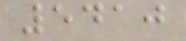5410
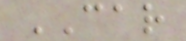CAR
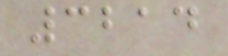3214
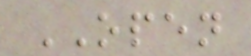OPEN
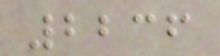2236
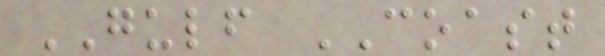GULF COAST
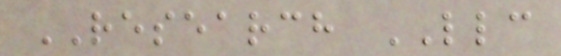RESEARCH LLC
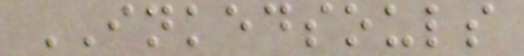INKEDSOULS
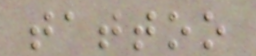tattoo
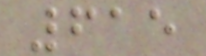615
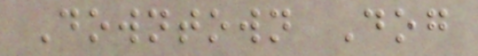Downtown Dog
